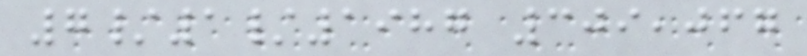7/1/1987 309,067
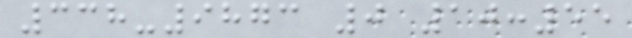338-9873 0 10:55
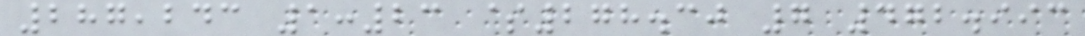287,243 1:23 $278.30 7 472.993
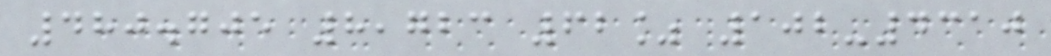480.705 8,723 62% 102-4310
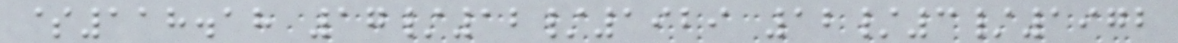$118.18 17/12/1929 12/3/1972
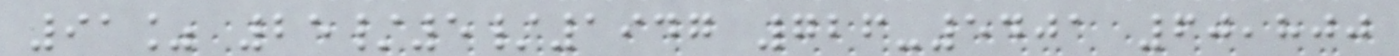91% 25/5/1947 726-5401 60,800
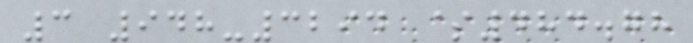3 948-3294 $484.78
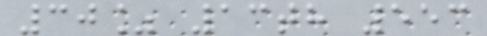30% 13th 553
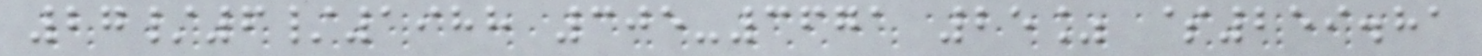27/6/1988 305-3671 25% $259.81
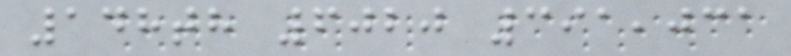148th 6020 391,031
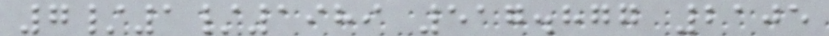7/1/1989 517.877 2105
